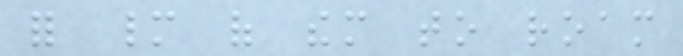for many of them to roam
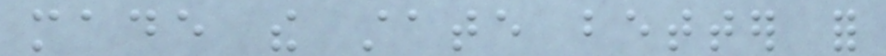made the state better for
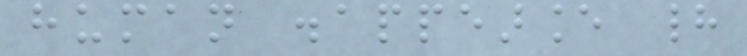human disappearance had
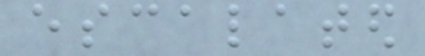escalated
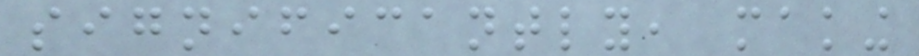significantly, making
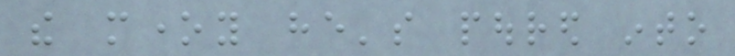the money he's poured into
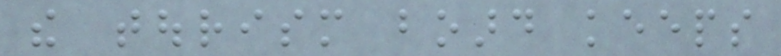the tourism board keeps
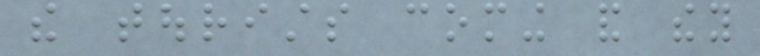the tourists coming and they
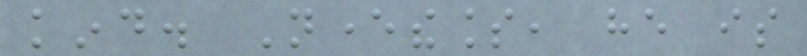kind. Nevertheless, he is
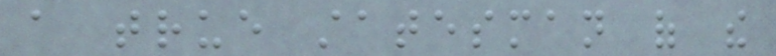a true statesman of the
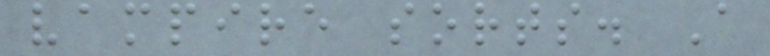vampire sorts. A
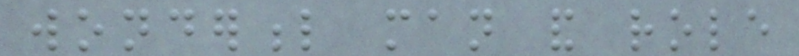wonderful man and role
